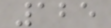125
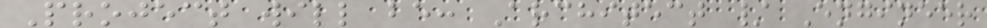Project will be: Architect / Engineer
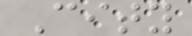City
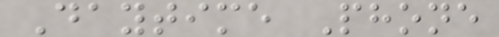Daytime Phone
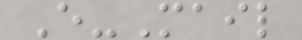E-Mail
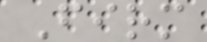Firm
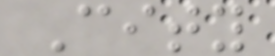City
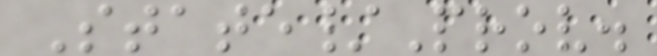State/Prov.
